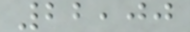22,00
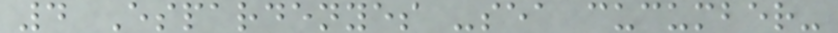4 Espardenyes -sea cucumber-
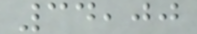34,00
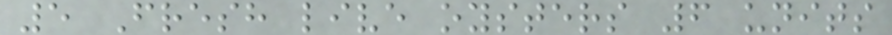5 Fresh live oysters 6 units
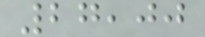27,00
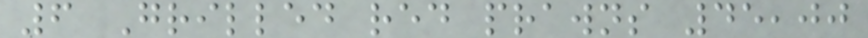6 Grilled red prawns 45,00
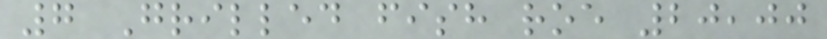7 Grilled fish roe 20,00
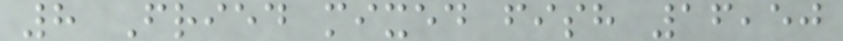8 Fried mixed fish 16,50
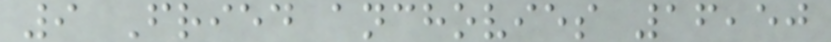9 Fried anchovies 16,50
